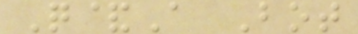Q&A Bot
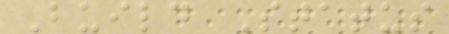Build Status
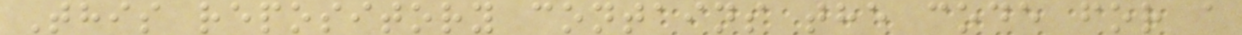This repository contains the code for a
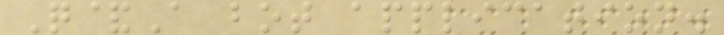Q&A bot application.
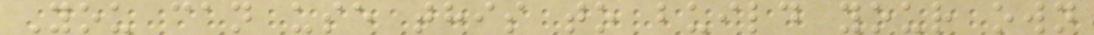You can use this to build your own
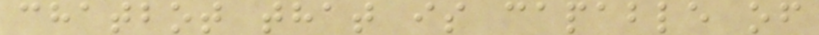chatbot that is capable of
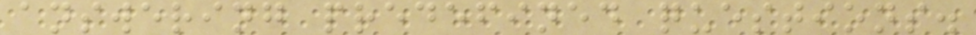answering predefined questions.
